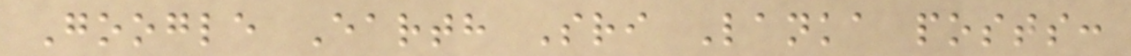Google Earth Sri Lanka posts:
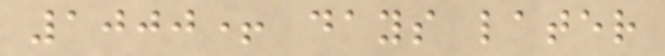1000+ days later
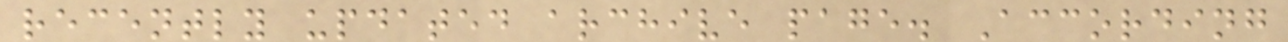recently updated archive page. According
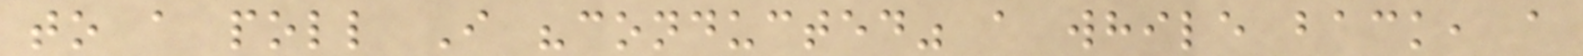to a poll I "conducted" a while back, a
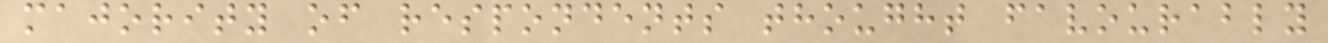majority of respondents thought favourably
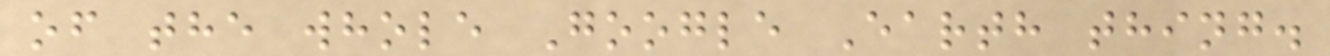of the whole Google Earth thing.
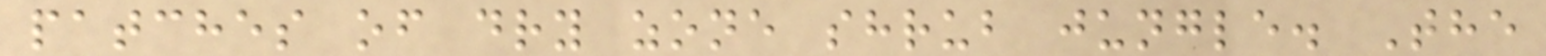patches of dry zone shrub jungle. The
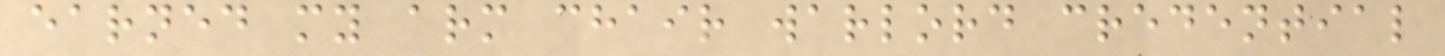earned my arm chair warlord credential
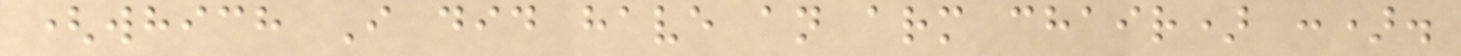(which I did have an arm chair) :).
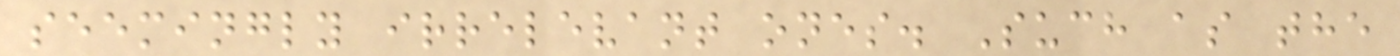seemingly irrelevant ones. Such as the
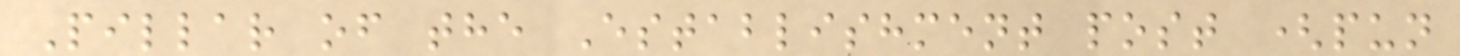Pillar of the Establishment post (pun
